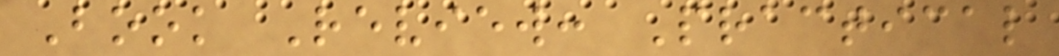Book Review: Practical
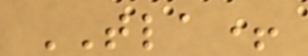TLA+
